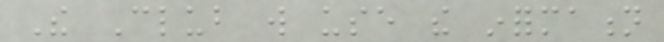The Club will use the information
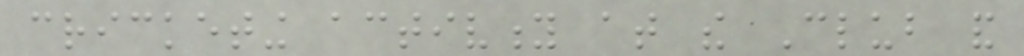cricketing activity at the Club and
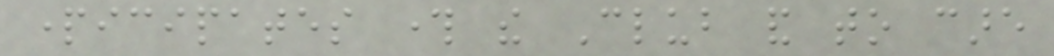participates through the Club and to care
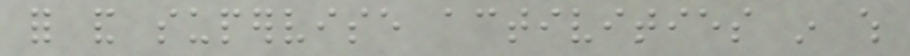for and supervise activities in which
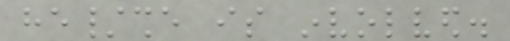he/she is involved.
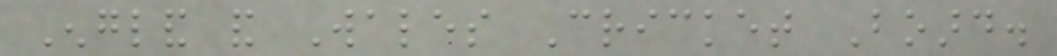England and Wales Cricket Board.
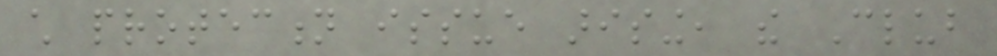child protection issue arising, the Club
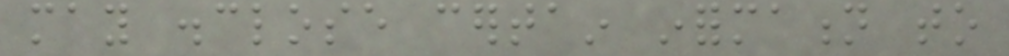may disclose certain information to
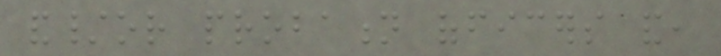and/or probation officers and,
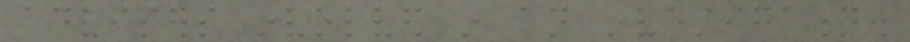advisers involved in an investigation.
